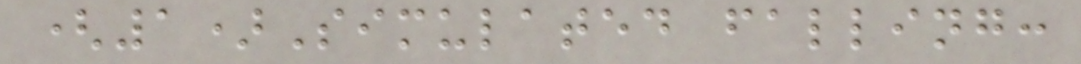(1)Simulated falling:
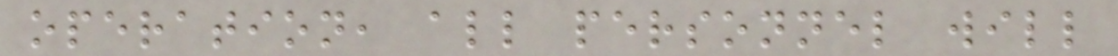operation, all personnel will
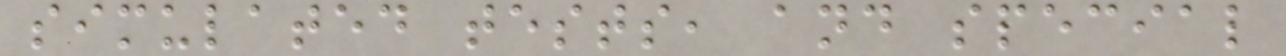simulated tests, and special
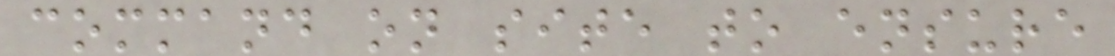command on site to ensure
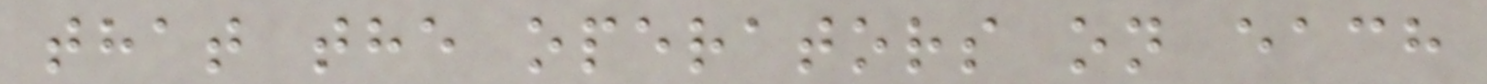that the operators on each
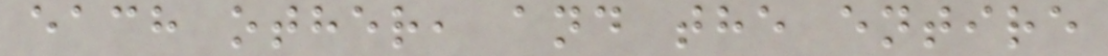each other, and the entire
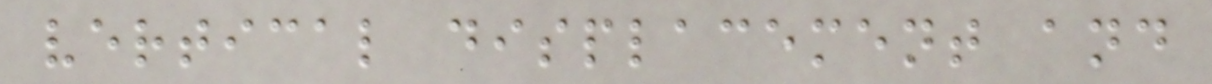vertical displacement and
